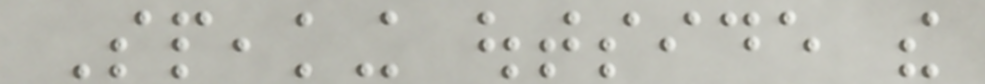Speaking outside the
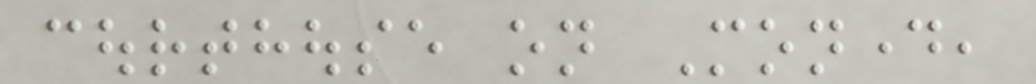courthouse on Monday,
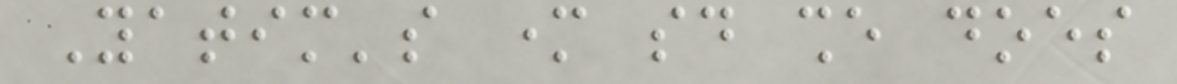Yatim's mother said she does
